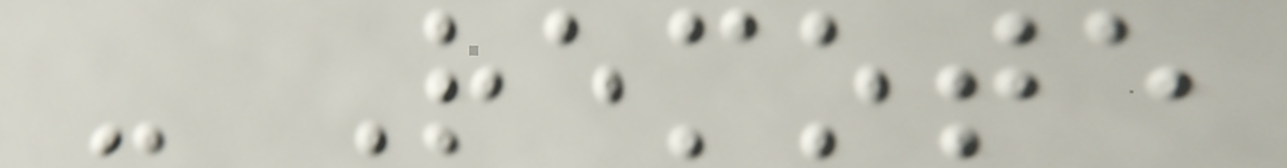- Remote
